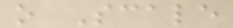o Scale
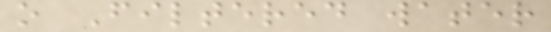o Filtered water
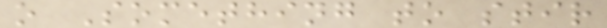o Something to stir
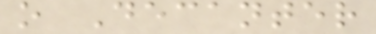o Decanter
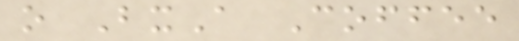o BxA Coffee
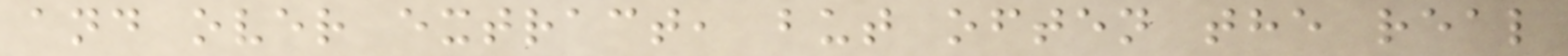and over extract, but often the real
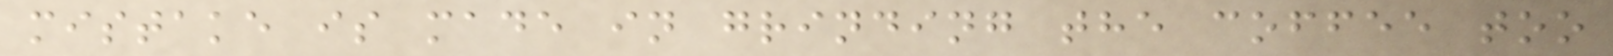mistake is made in grinding the coffee too
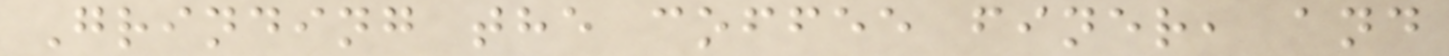Grinding the coffee finer, and
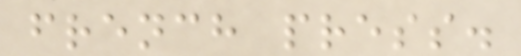french press.
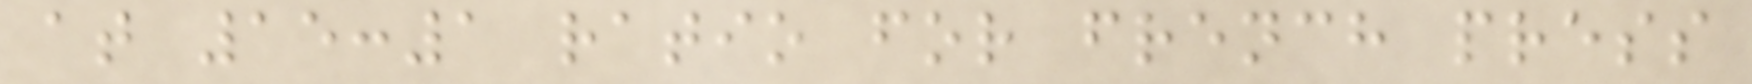at 15:1 ratio for french press
